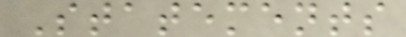Statements
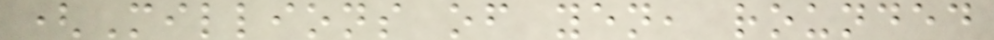(Millions of yen, rounded
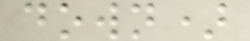down)
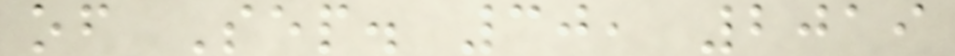of Sep. 30, 2019
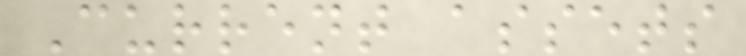Current assets
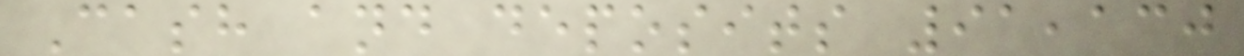Cash and deposits 91,130
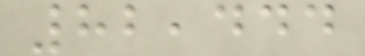82,444
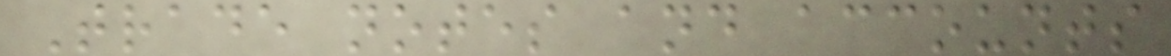Trade notes and accounts
